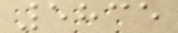5835
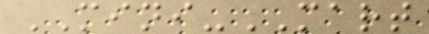MINI-MART
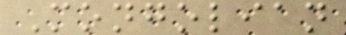Mongolian
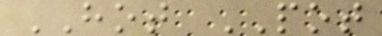HOT POT
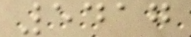5417
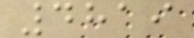4819
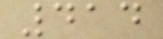414
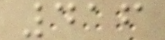416
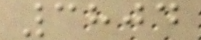3804
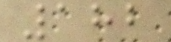182
